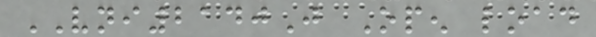VNI2140J Open load
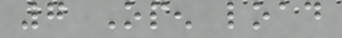7 Open load
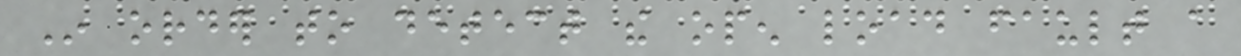In order to detect the open load fault a
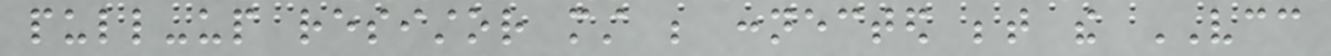pull-up resistor must be connected between the VCC
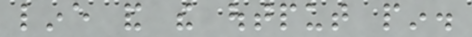line and the output pin.
